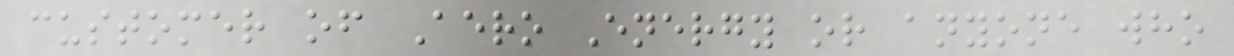customer of Aero Energy or anyone who
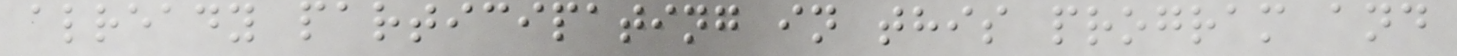already participating in this program and
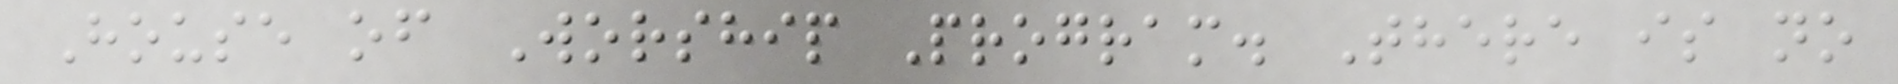House of Worship Program. There is no
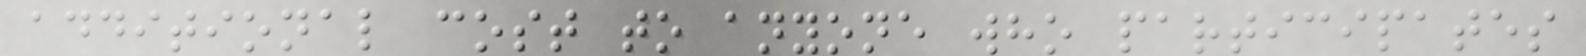additional cost to anyone who participates
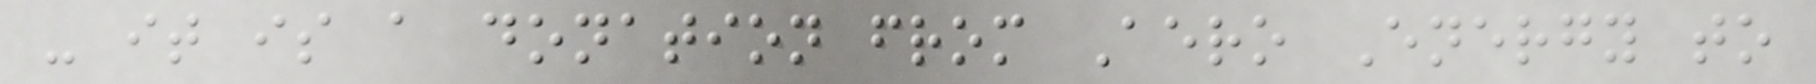- it is a donation from Aero Energy to
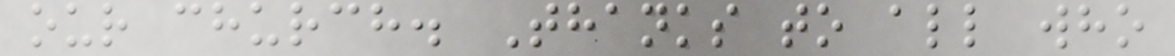our church. Thanks to all who
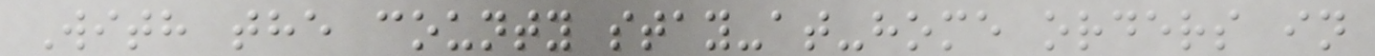With the county stay-at-home orders in
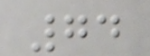74
